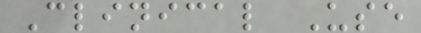Clinical Use
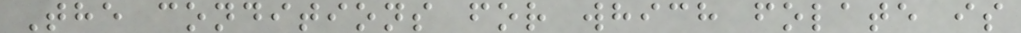The conditions for which folate is
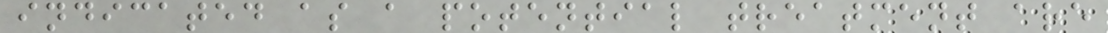indicated as a potential treatment are
